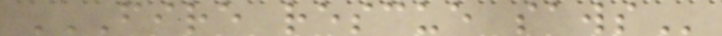FIRE RESCUE SAWS
